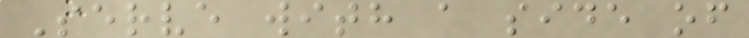Serve with a side of
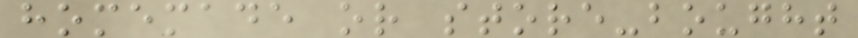homemade or store-bought
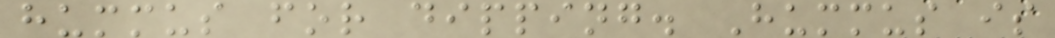hummus for dipping. Hummus is
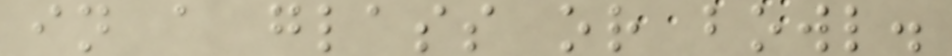in a glass or bowl.
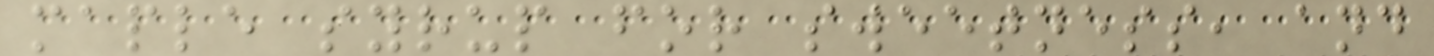maple syrup for sweetness, and
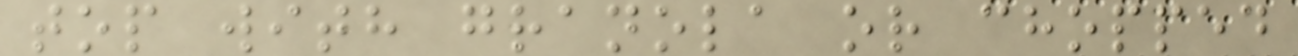top with granola or chopped
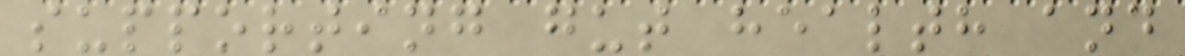supporting gut health and
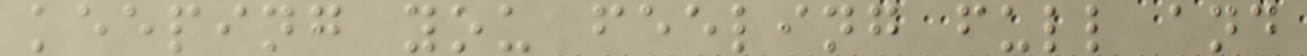keeping you feeling full and
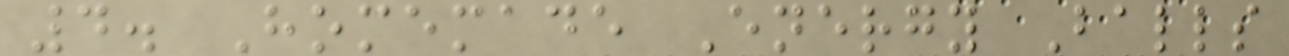4. Homemade Energy Balls
